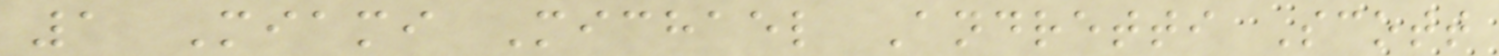1 Miami Michael Andretti Scott
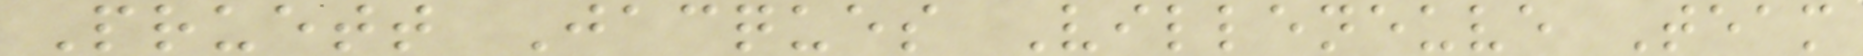Pruett Jacques Villeneuve Team
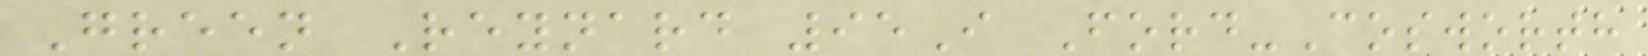Green Reynard 95I Ford-Cosworth
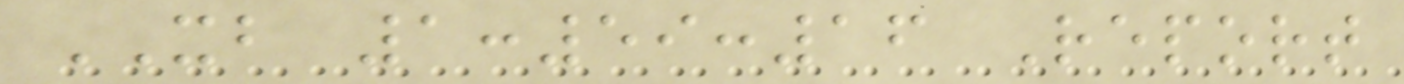XB 1:59:16 Report
